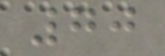70
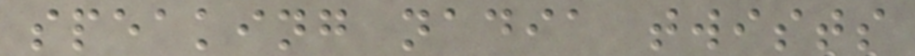speaking nadia twists
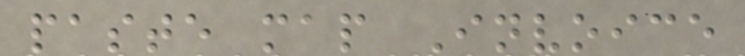paste map Invoice
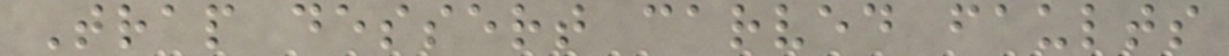Trap dessert carved faults
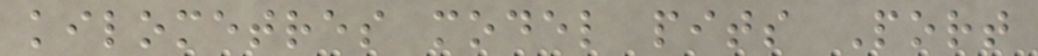kilometres model pits Port
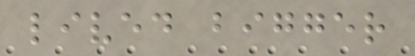lived bigger
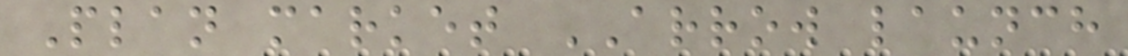Plan market ARROW launch
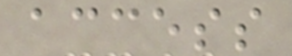access
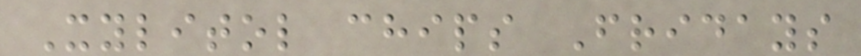Xylitol chips Fridays
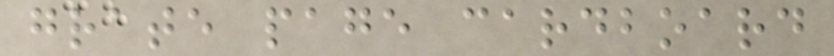grate page cardboard
